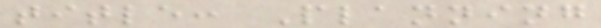title: Planning
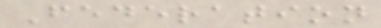Federation
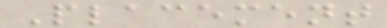Placement
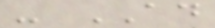- AD
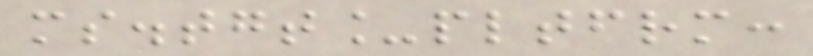ms.tgt_pltfrm:
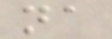na
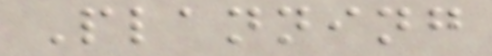Planning
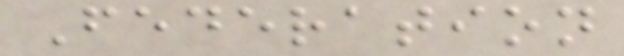Federation
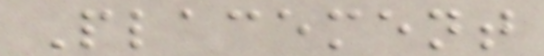Placement
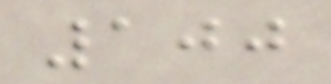100
